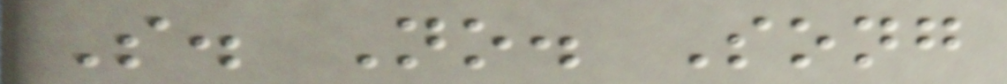S. No. Song
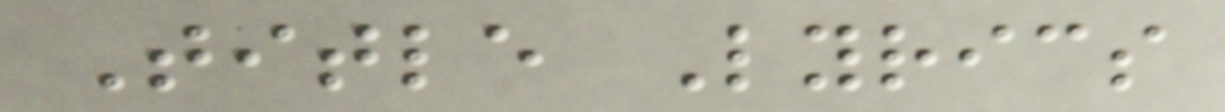Title Lyrics
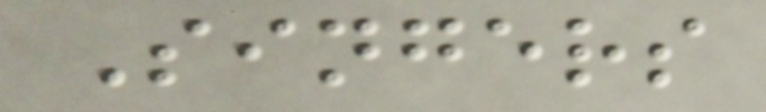Singers
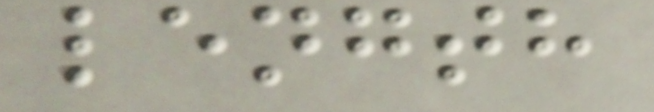length
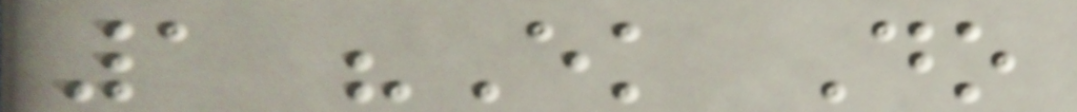1 "Ek Do
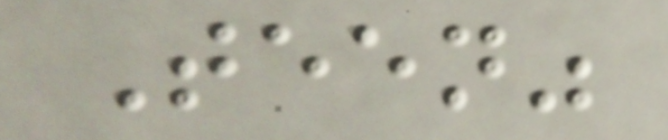Teen"
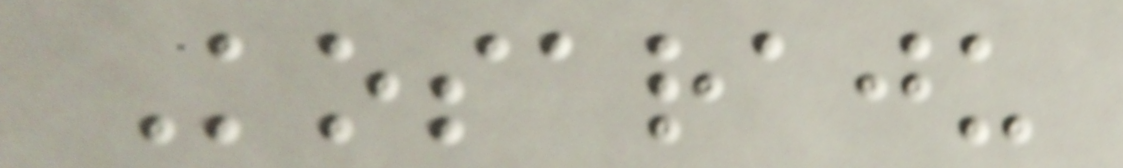Kosaraju
